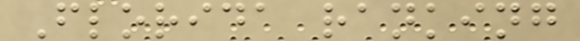Florida ranking
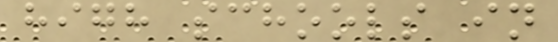high schools in
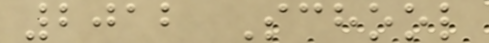2012 School
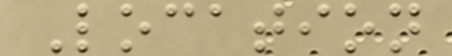Location
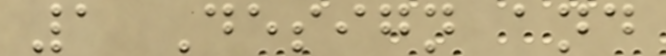1 Design and
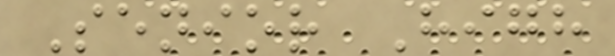Senior High
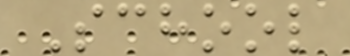School
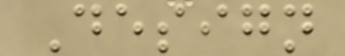Design
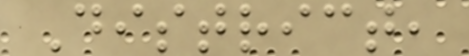District,
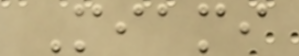Miami
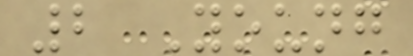2 Young
